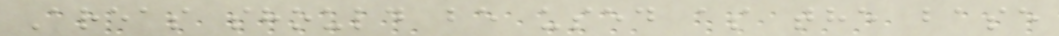Areas should be used as the base
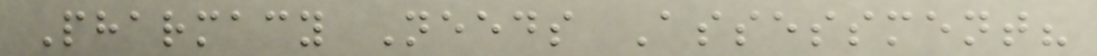Pharmacy Needs Assessment?
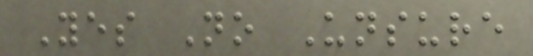Yes No Unsure
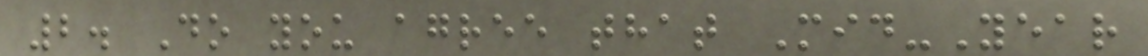2. Do you agree that Mid-Year
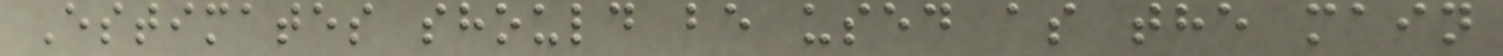Estimates should be used as the main
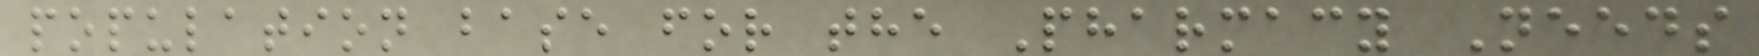population base for the Pharmacy Needs
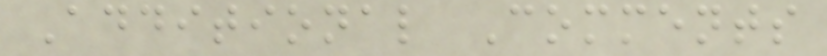Additional Comments
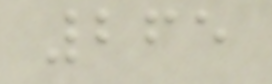265
